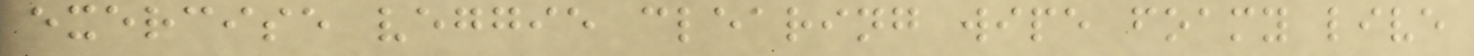exercise veggie clearing wipe foamy live
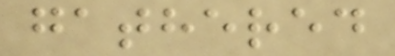gathered
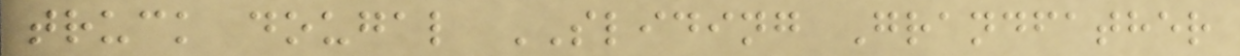truck dougal SLIDING Grandfather
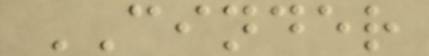CINDER
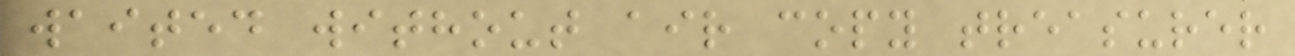waited without air copy treasurer
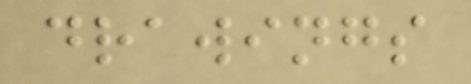drawings
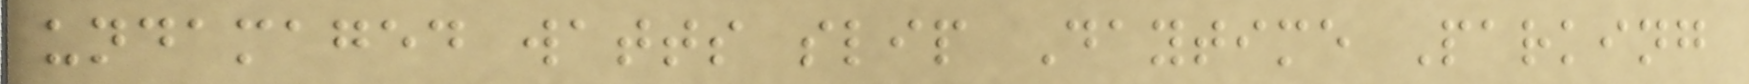undamaged watts slip Daytime Parking
